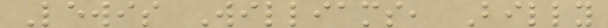Lewis Williams, Billy
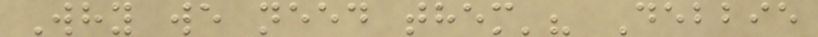Why we need them'? Debbie
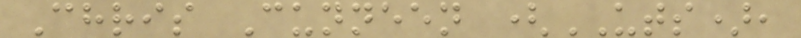Chris Cunneen (UTS),
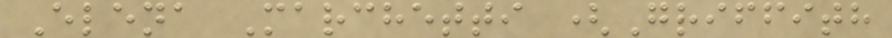Elena Marchetti (Griffith
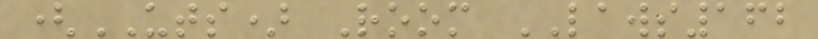(UTS) Room LAWS162
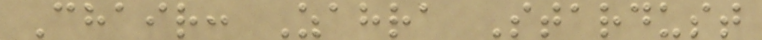Chair: Zahra Stardust
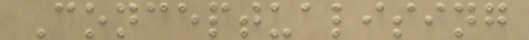Conceptualising
